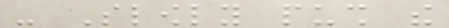- Slowly push the
